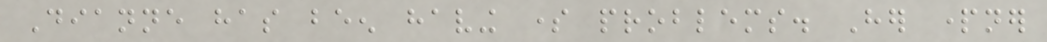Dianne has been having some problems. Her partner
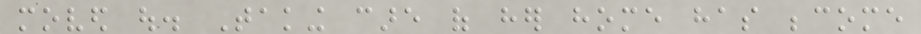moved out. Taking care of her home has become
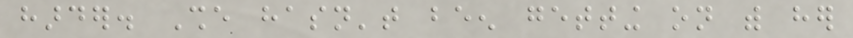harder. She hasn't been getting on with her
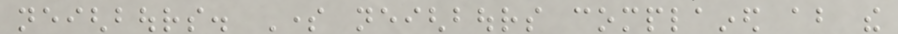neighbours. Some neighbours complained about the
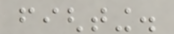fighting.
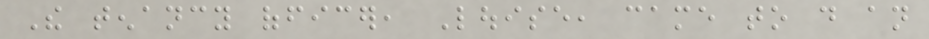The tenancy officer, Louise, came to do an
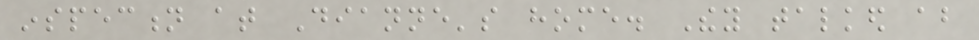inspection at Dianne's home. They talked about
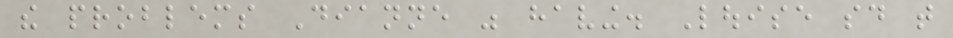the problems Dianne was having. Louise said that
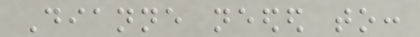Dianne needed to:
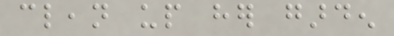clean up her garden
